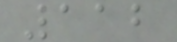112
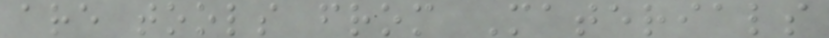are tools from Materials
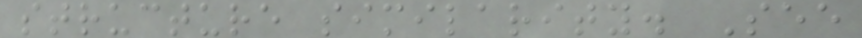structure similarity. See
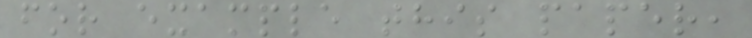for example this paper,
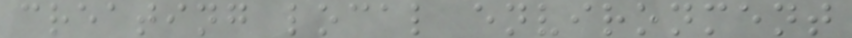creating local environment
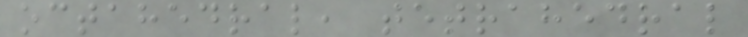octahedral, tetrahedral
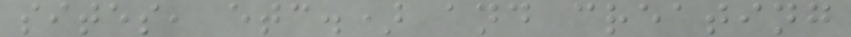sites, etc.) and creating
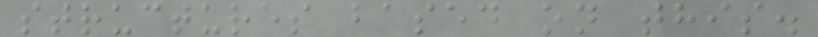structures based on this.
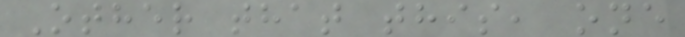Other that this, one
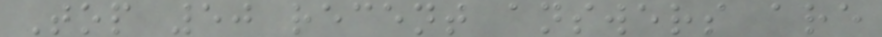Top 50 recent answers are
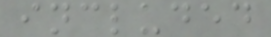included
